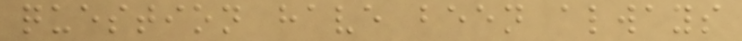question have been always
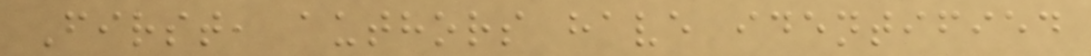First, authors have identified
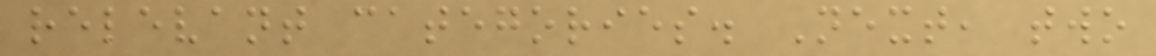relevant categories. Next, two
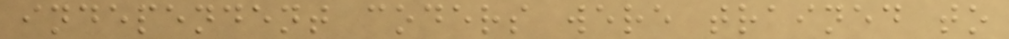independent coders were trained to
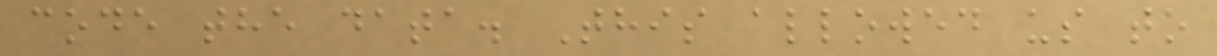code the data. This allowed us to
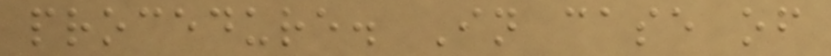procedure. In case of
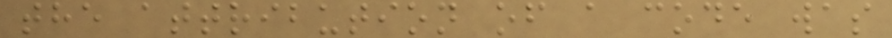the attribution of a code was
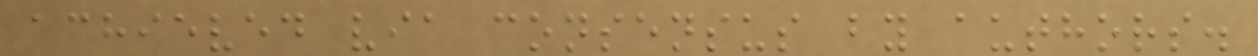achieved via consensus by authors.
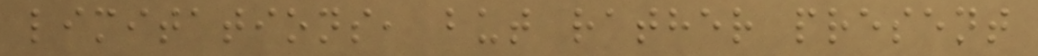limitations, but rather present
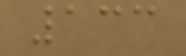133
